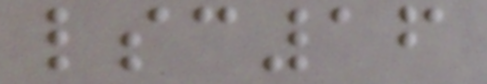lsc16
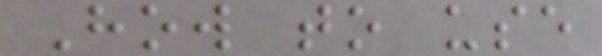How to use
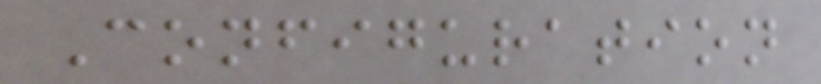Configuration
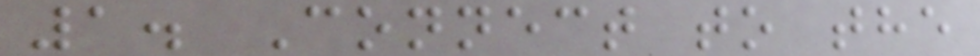1. Connect to the
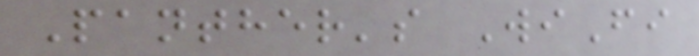Panther's WiFi
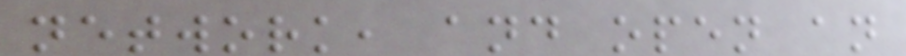network, and open an
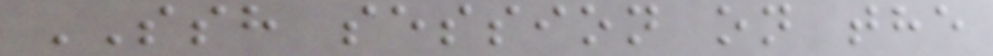SSH session on the
